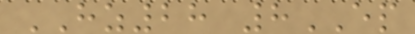HZ28 8EP
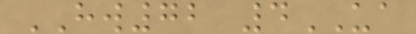HW72 4UA
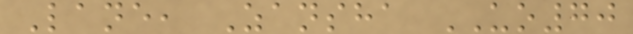Lane, Zansha UO70
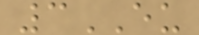3EU
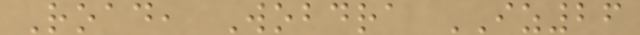Road, Wobdra IZ26
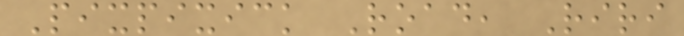Pixpixick Road, Riri
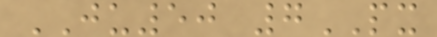JU50 7PX
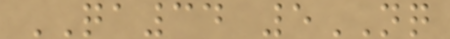QA34 5NQ
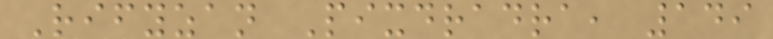Rifyzan Pixdradra, 149
